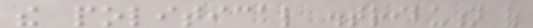the political distribution of
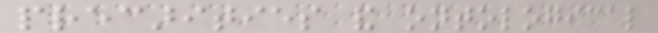precarities and ontological
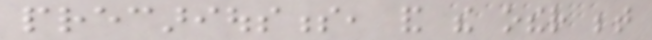precariousness, and the other between
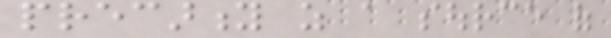precarity as a source of
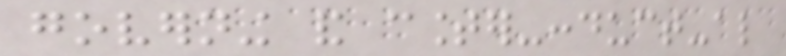governing and counter-conduct-also
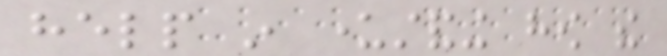help in understanding how the
